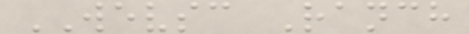WEVSC Ranch
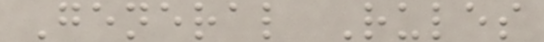General Rules
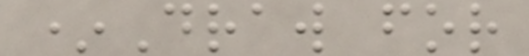*Draw for
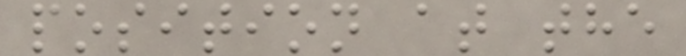position at the
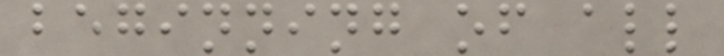beginning of all
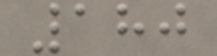180
